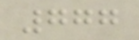777
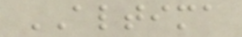ALTIMA
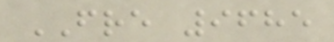FRE 9685
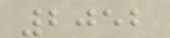2052
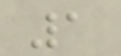1
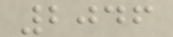2046
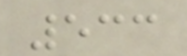533
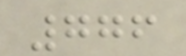776
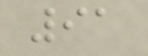91
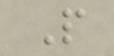P
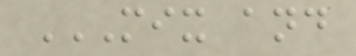MIX AND
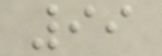99
